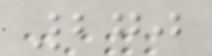270
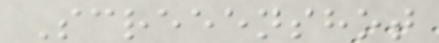Screeenshot
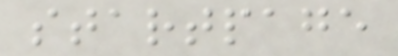startpage
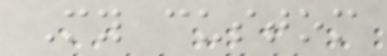My custom
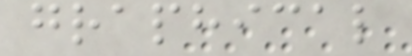graphical
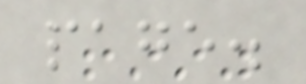page.
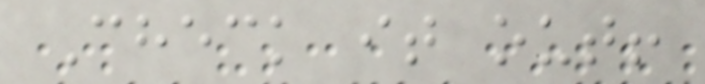Check it out!
